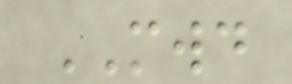MWD
